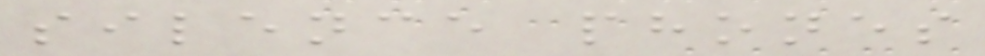silence phones
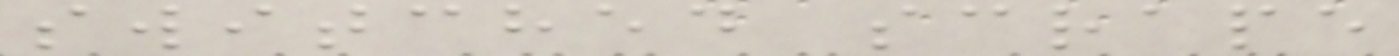switched scrape
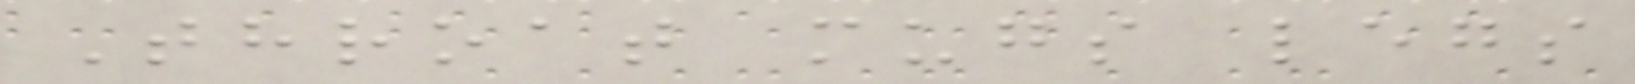Throat mugs legs
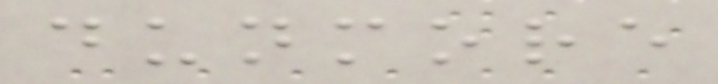dunmore
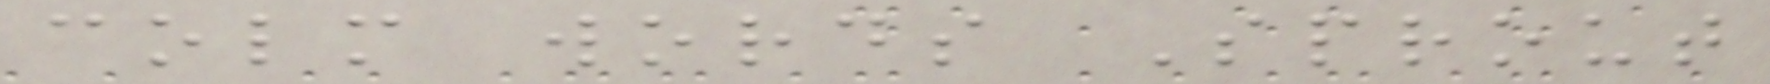colm words Sprout
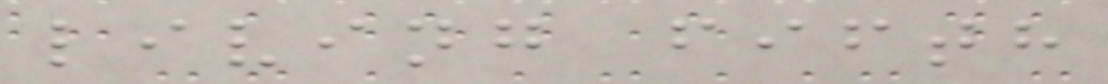living fifth
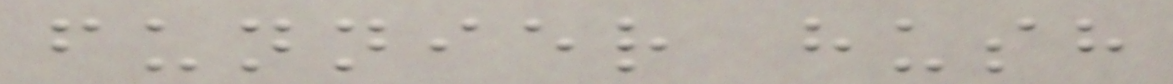funnier hush
